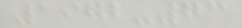1972-73
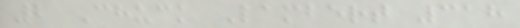2 Chuck Lambert 318
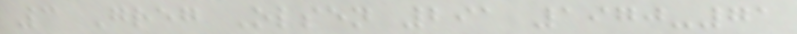3 Greg Olsen 291 1970-71
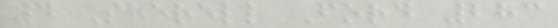4 Sherell Ford 283
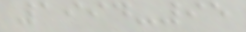1994-95
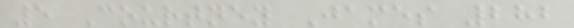5 Courtney James 282
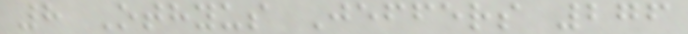8 Othyus Jeffers 276
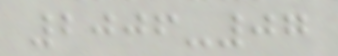2006-07
